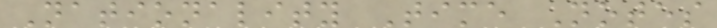Nationality Time Notes
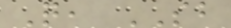Q, SB
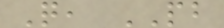Q, PB
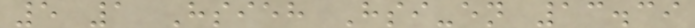5 1 Hsieh Hsi-en 13.39
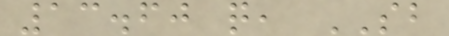13.60 q, SB
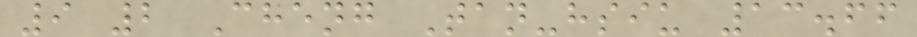9 2 Cheng Tan-hsiu 13.66
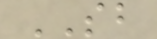SB
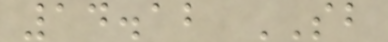14.12 SB
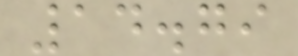14.79
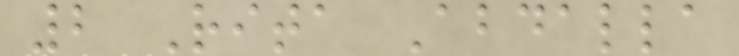2 Rita Abdalla
